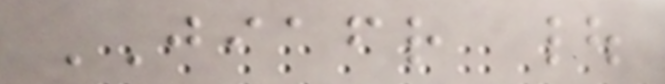JIAFR |
